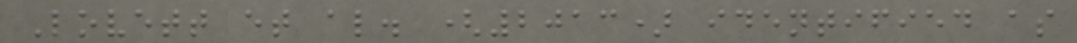Lovett et al. (2013) identified as
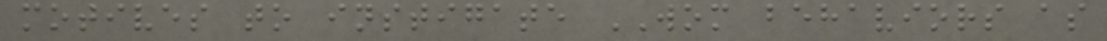motives to instigate WOM behaviors as
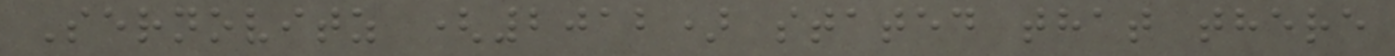Sernovitz (2012) stated that there
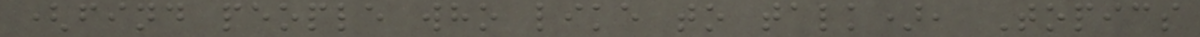(find people who like to talk), Topics
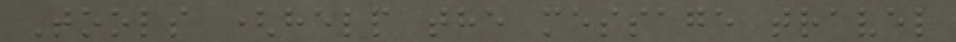Tools (help the message travel
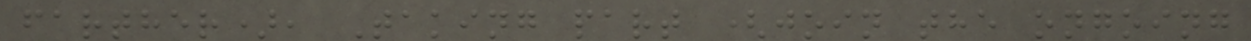farther), Taking part (join the ongoing
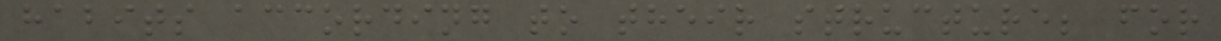habits according to their structure; for
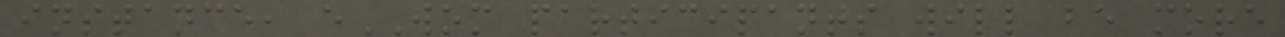instance, eWOM participants will be more
